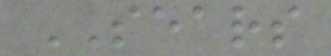SEARS
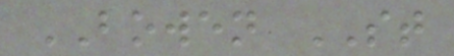BOWEN ST
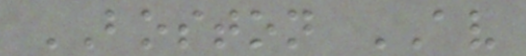BOSTON AV
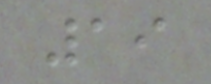19
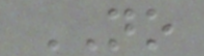NO
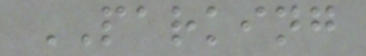PARKING
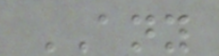ANY
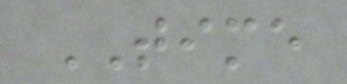TIME
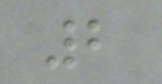2
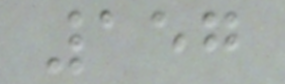157
